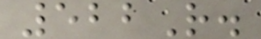522R.
